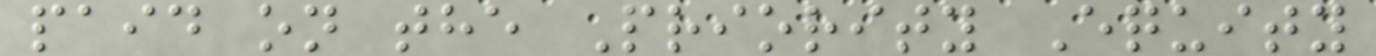paid on the Priority Equity
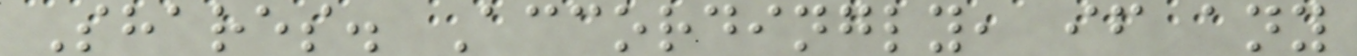Shares. Accordingly, if any
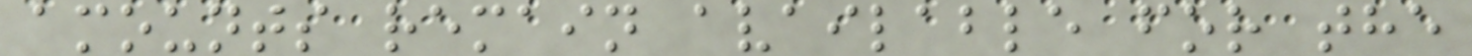amounts remain available for the
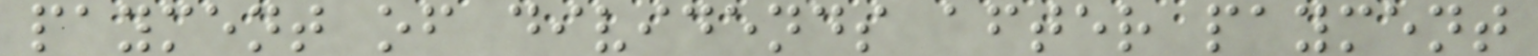payment of dividends after payment
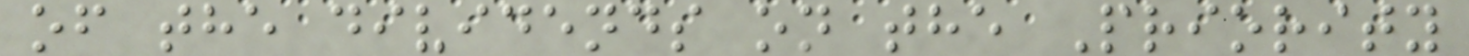of the dividends on the Priority
